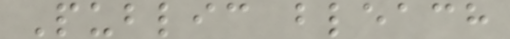Public bleach
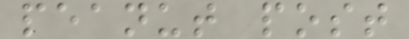peanut post
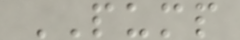PUMP
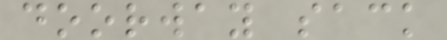doorway sack
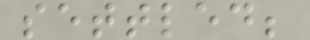settled;
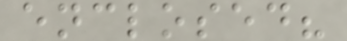enclosed?
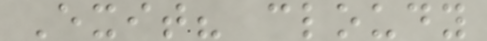Exit? cloudy
